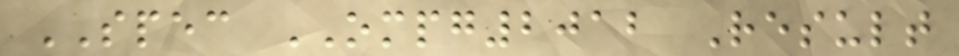SPEC OMPG2012 Result
